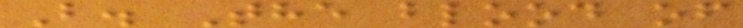B. The blood of
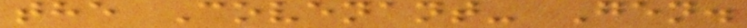the Covenant- Gen.
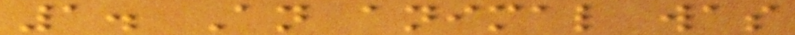1. An animal was
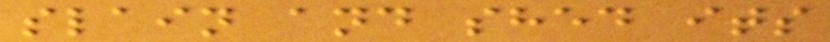slain and shed its
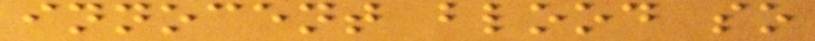innocent blood so
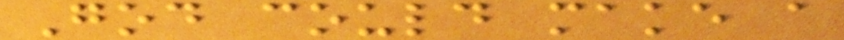God could make a
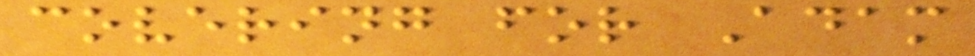covering for Adam
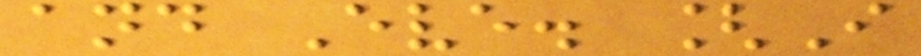and Eve. [I
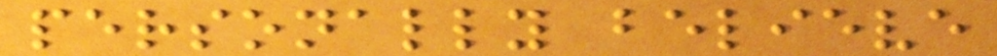personally believe
